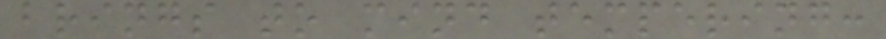brings to mind tempering:
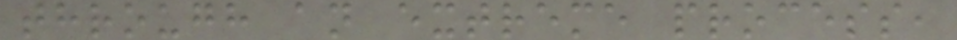through an extreme process,
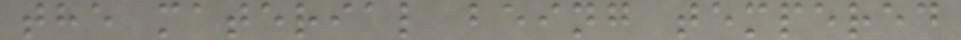the material being tempered
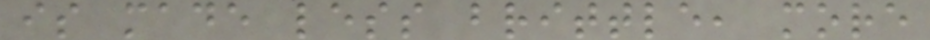is made less brittle, more
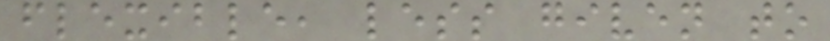flexible, less given to
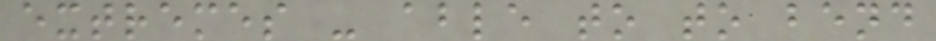extremes - able to to bend
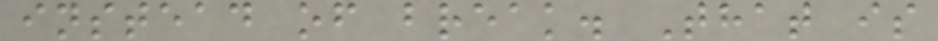instead of break. That is
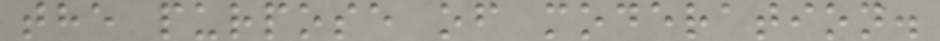the purpose of moderation.
